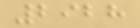2928
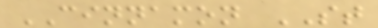CINNAMON ST
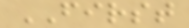FIRST
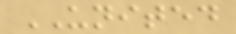UNITED
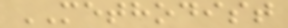METHODIST
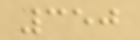350
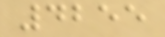4255
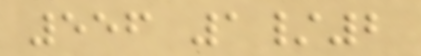556 1/2
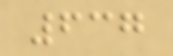637
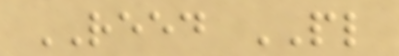REED PL
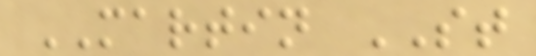MARTIN ST
